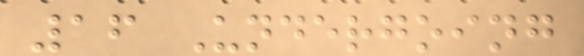16 Undergoing
